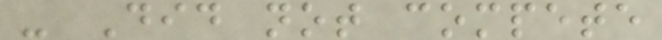- Did not compete
